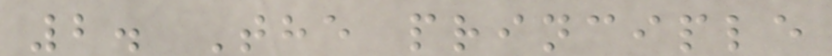2. The principle
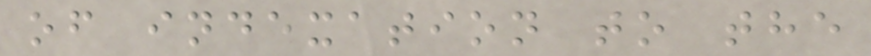of indexation to the
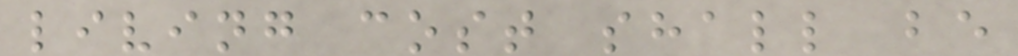living cost shall be
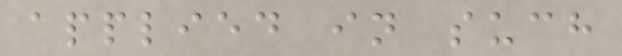applied in such
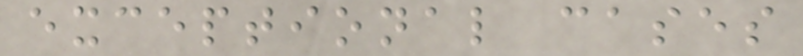exceptional cases
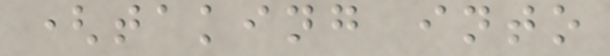(taking into
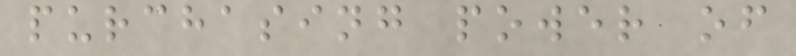purchasing power of
